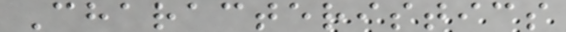Characteristics
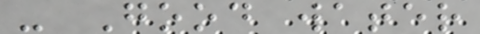- Good water
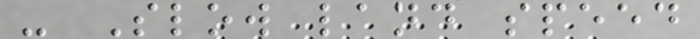- Slow land speed
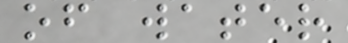of water
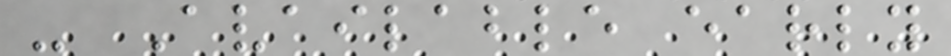- Available early
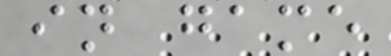in game
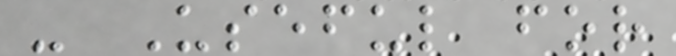- Useful for
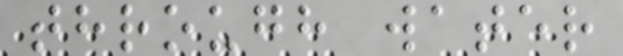through water
